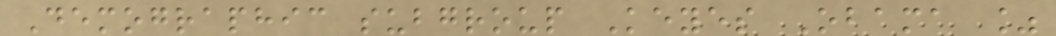Demographic subgroup Keyes Obama %
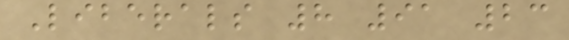Liberals 8 91 23
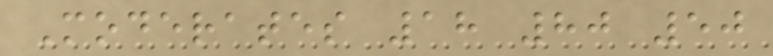Moderates 18 80 50
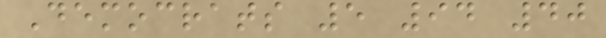Democrats 5 94 40
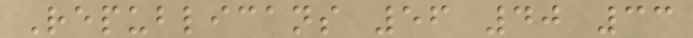Republicans 56 40 33
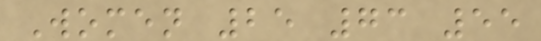Women 25 73 55
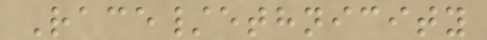Race/ethnicity
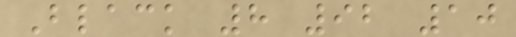Black 8 92 10
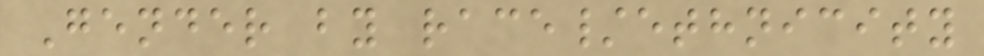Gender by race/ethnicity
